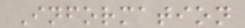Information
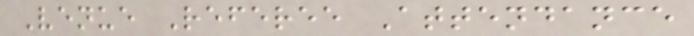Venue Referee Attendance
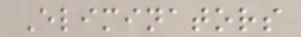Eliminators
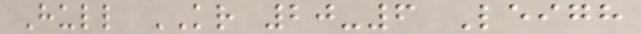Hull KR 20-6 Leigh
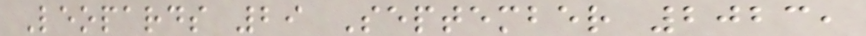Leopards 29 September 2023,
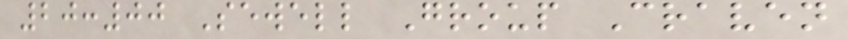20:00 Sewell Group Craven
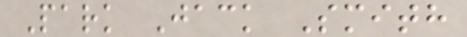Park Jack Smith
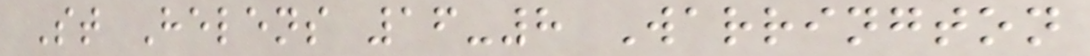St Helens 16-8 Warrington
